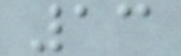13
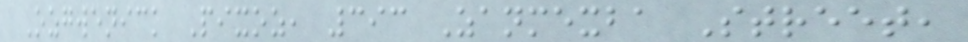Ozgwenick Pixoz, 393 Zanmexba Street,
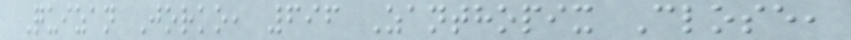Quizan Jorko, 696 Zanthopix Close,
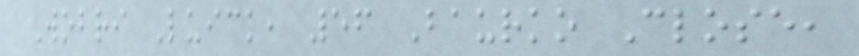Wobri Luick, 56 Baurko Close,
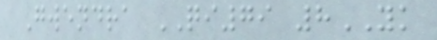Gwendra QI79 8YK
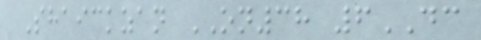Shaickzan ON38 6DC
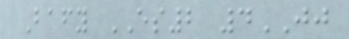Bafy ES2 4JJ
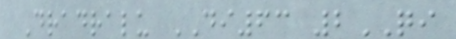Dradralu DI63 2QI
